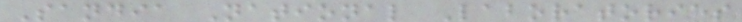Sandia National Laboratories
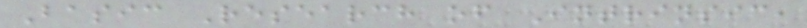Basic Research of Intrinsic,
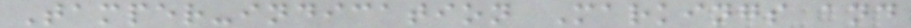Tamper-indication Markings and
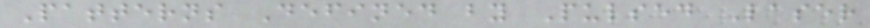Patterns Defined by Pulsed Laser
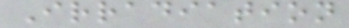Irradiation
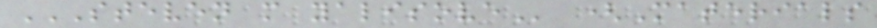STEVEN M YALISOVE (Materials
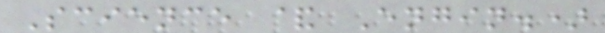Science & Engin.)
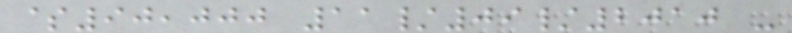$90,000 11/09/2010 -
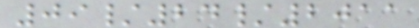09/24/2011
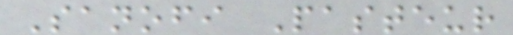Sanofi Pasteur
